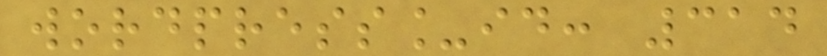wordpress_id: 314
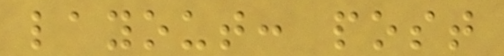layout: post
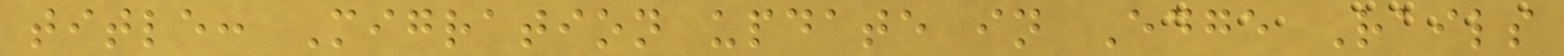title: Migration update in Edge Rails
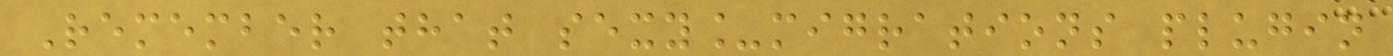Remember that sexy_migrations plugin
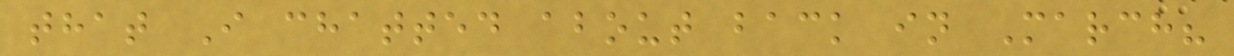that I chatted about back in March?
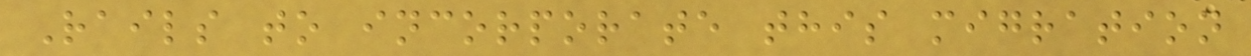Rails to incorporate this migration
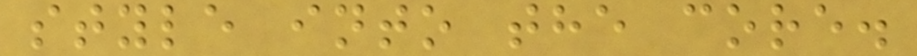style into the core.
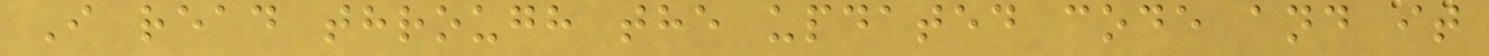I read through the updated code and it
